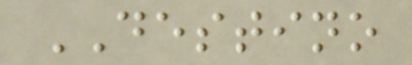DESTINO
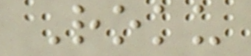Roku
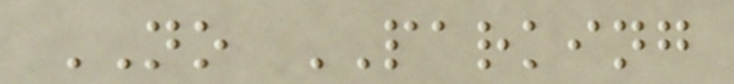NO PARKING
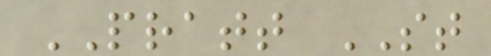PRATT ST
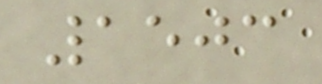1503
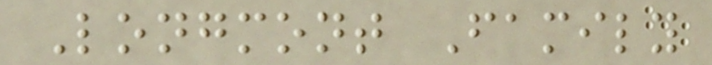Longmont Family
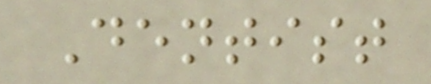Dentist
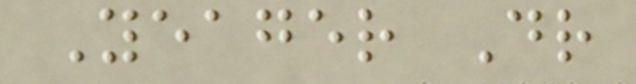Yeager Dr
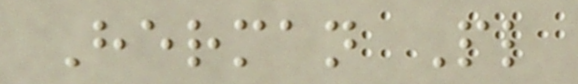Herman Pl
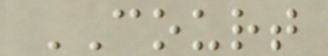COURT
